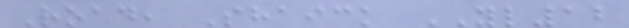Road, Shaick YL12
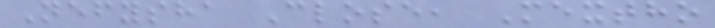Nefysha Close, Mextho
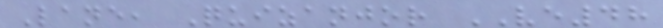Lane, Quizanjor VE48
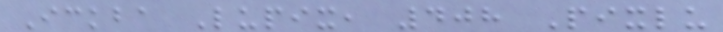Ickba Lupix, 408 Pixlu
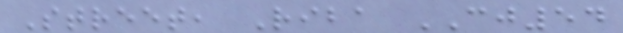Street, Riba CJ54
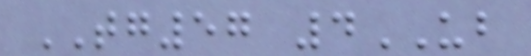TG57 4UB
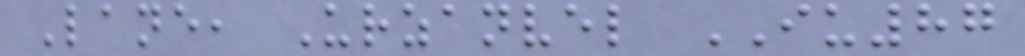Lane, Urzanvel IU87
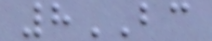8BC
